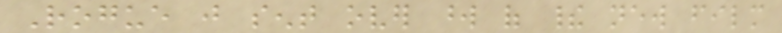Rogue just sent over word of their new film
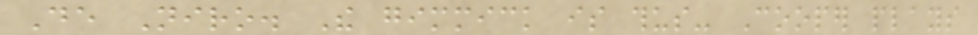De Niro. The gimmick is thus- Cooper plays
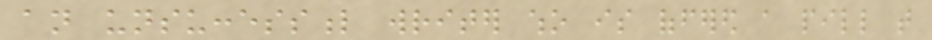an unsuccessful writer who is offered a pill that
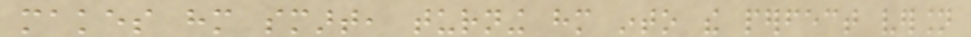makes him smart, turning him into the perfect version
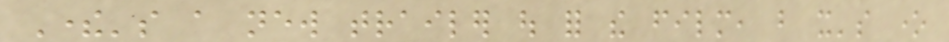There's a new trailer out for the film, but it's one
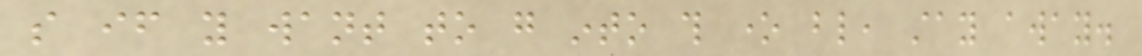so if you want to go into this one blind, stay away.
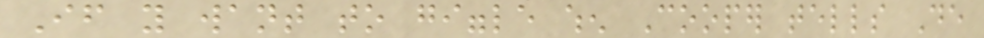If you want to giggle when Cooper tells De
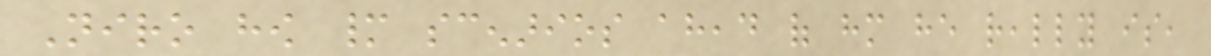Niro how many scenarios ahead of him he really is,
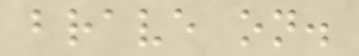brave on.
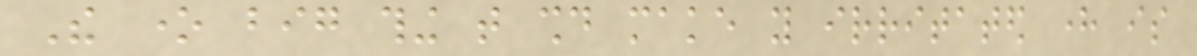The one big thing that should make you irritated here is
